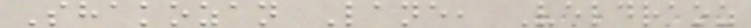Shakozan Lane, Veldraoz
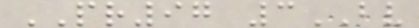PR97 3BV
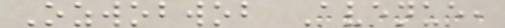Ozwobwob Avenue,
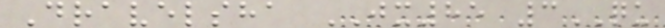Dravelsha JX85 3QU
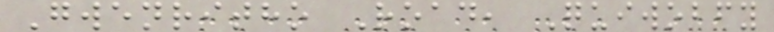Gwenritho Road, Quiwobfy
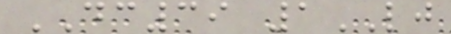DC39 1LJ
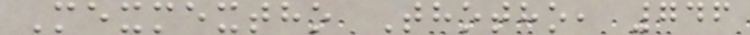Mexmextho Thotho, 746
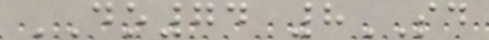DO74 8SD
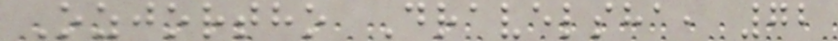Ozjortho Dravelsha, 72
